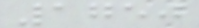1750
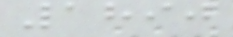1890
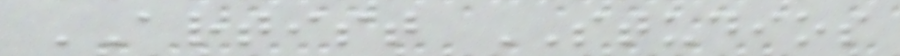ARTIST STUDIOS
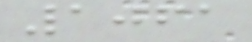1061
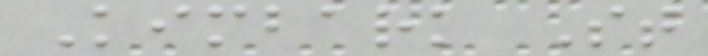Kimbark St
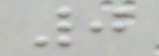0
